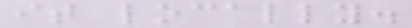it locally.
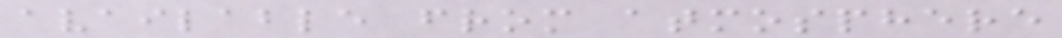available from atmosphere
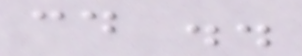cd ..
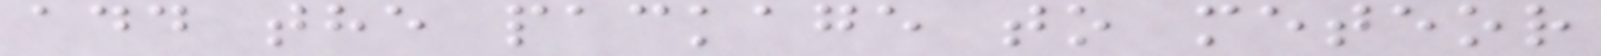add the package to meteor
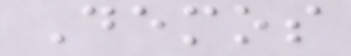Demos
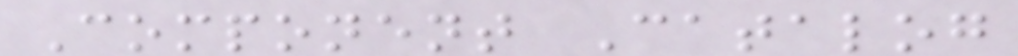Component Catalog
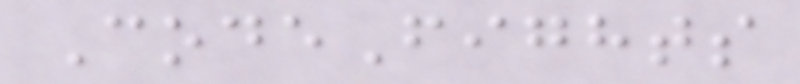CodeFights
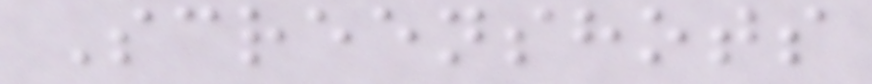Screenshots
